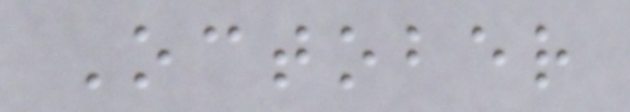October
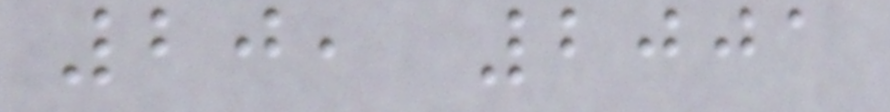20, 2001
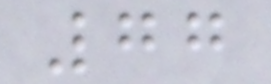77
